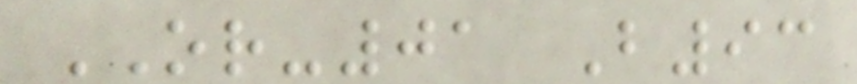OR-01 B93
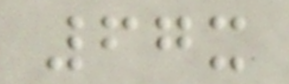67x
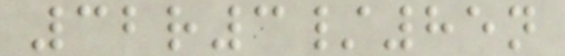32r3/85n
